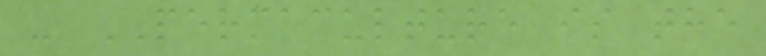- PERMACULTURE is the
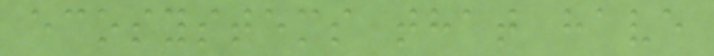ecosystems that have
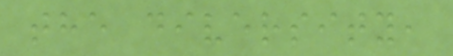the diversity,
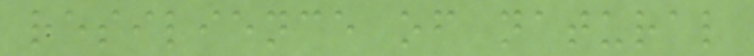resilience of natural
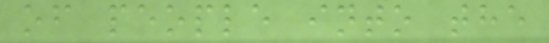of people into the
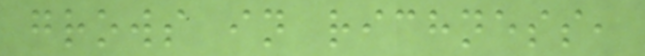grows in richness,
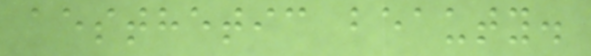aesthetic beauty.
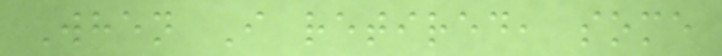When I retired, some
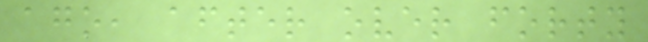ago, after over forty
